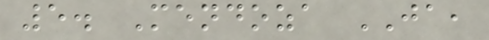5. Mendoza JA,
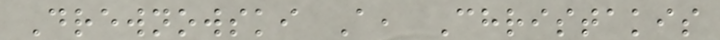Drewnowski A, Christakis
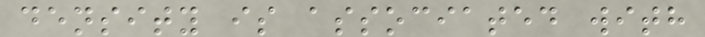density is associated with
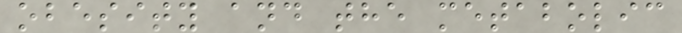obesity and the metabolic
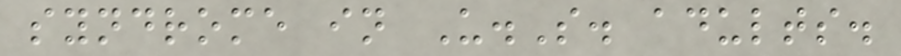syndrome in U.S. adults.
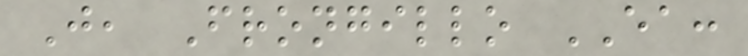J, Frongillo EA:
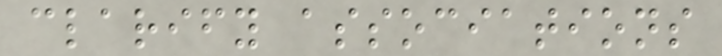clarify associations
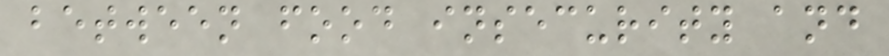between food insecurity and
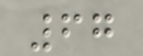67
